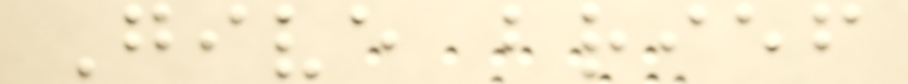Give brief
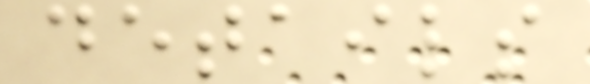details
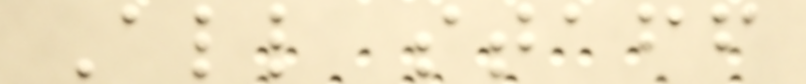All staff
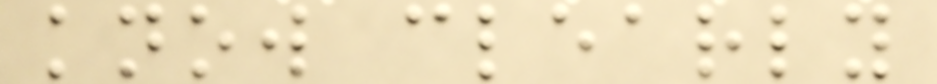know clearly
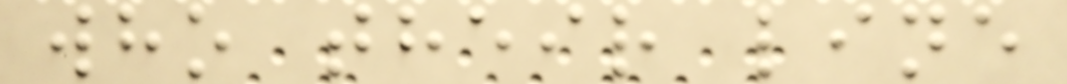who their line
